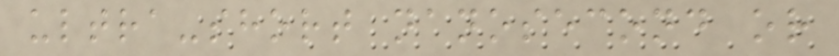ultra-short nanosecond or
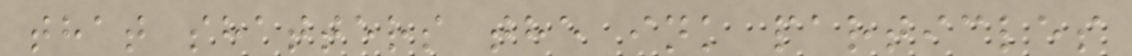that shatters the ink particles
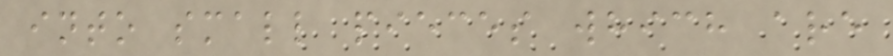into small pieces which are
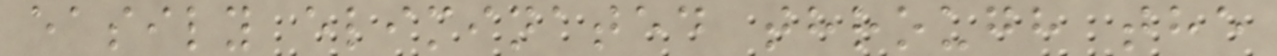easily eliminated through the
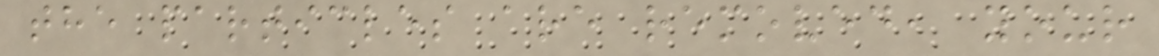the particles are removed, your
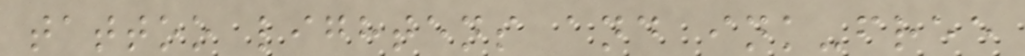tattoo lightens and ink-free
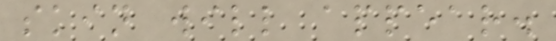skin will appear.
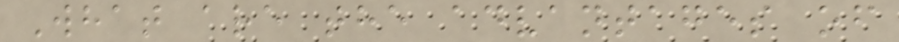What are the advantages of
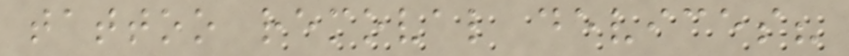tattoo removal devices?
